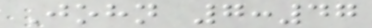John 7:47
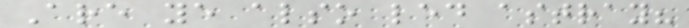Are ye also led astray?
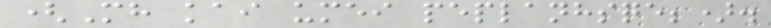(Mh kai umei peplanhsqe;).
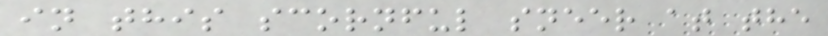in this scornful sneer at the
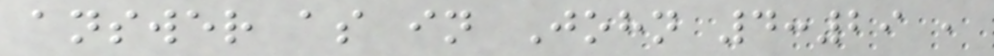answer as in John 4:29 ,
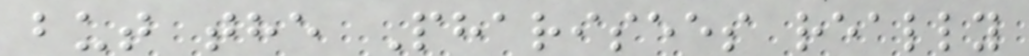but the Pharisees really
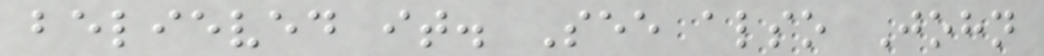believed it. See also John
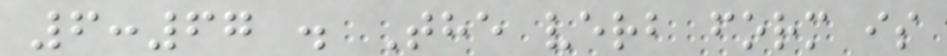6:67 . The verb form is
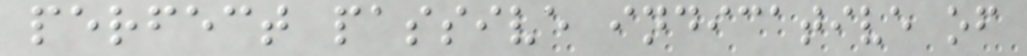perfect passive indicative of
